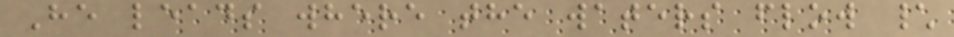He leads where the waters flow \
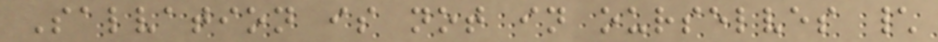Salvation is not in ourselves \
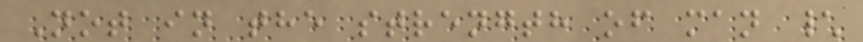Not in the strength of man \
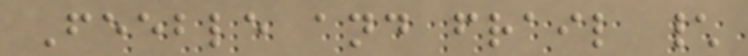Feeble and frail \
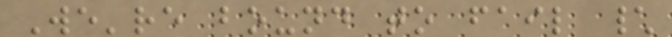We're bound to fail \
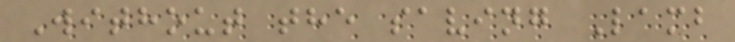Without the saving Lamb
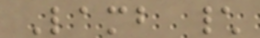Lamb \
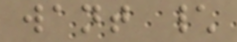want \
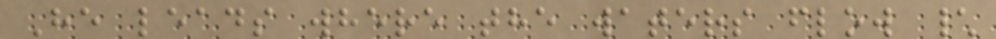He leads where the waters flow \
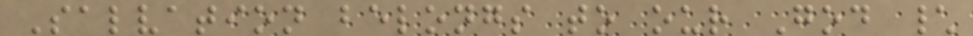Salvation belongs to our God \
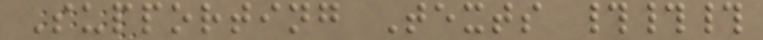Supporting Texts ###
